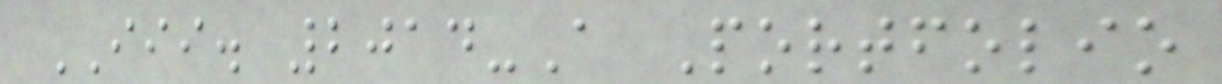III. 2014-A Portfolio
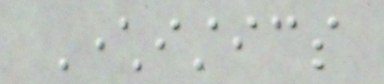Characteristics
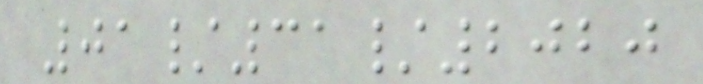01/31/2020
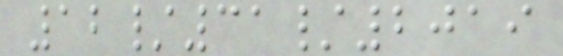12/31/2019
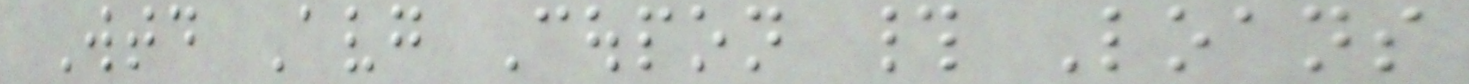Wtd Avg Coupon # Loans
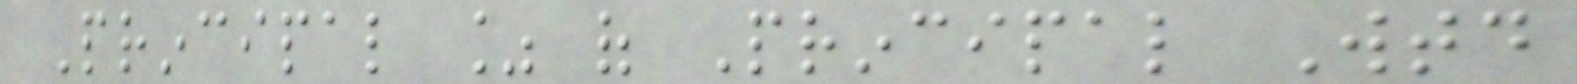Principal % of Principal Wtd
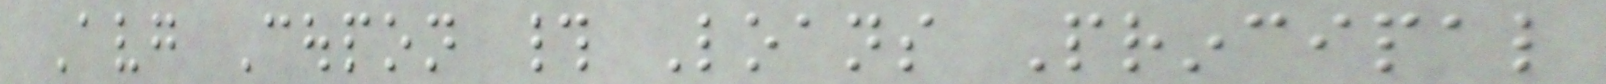Avg Coupon # Loans Principal
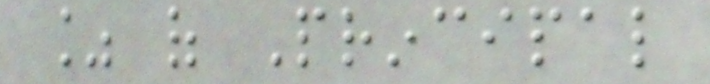% of Principal
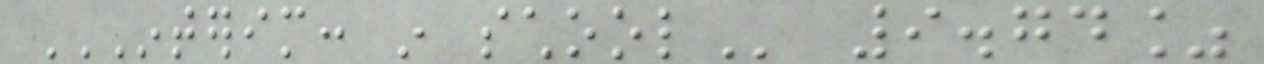INTERIM: IN SCHOOL 9.74%
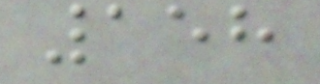158
